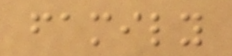family
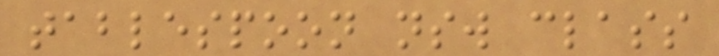tablespoon nsw class
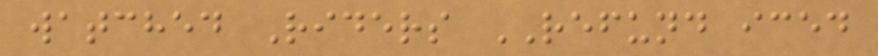watched Riders REFUND iced
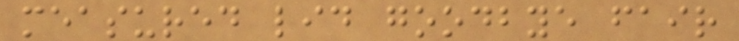measured lid goodbye fair
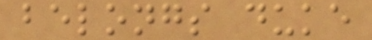belongs duke
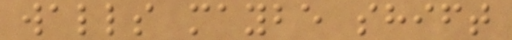walls maybe shift
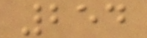254
